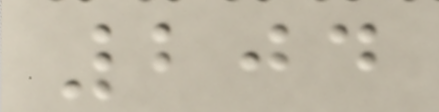204
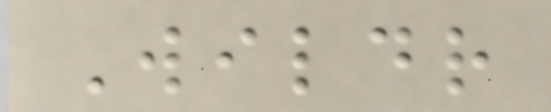Wildr
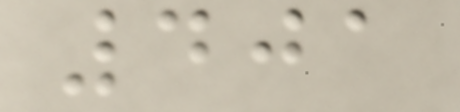401
